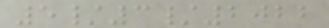5/3/2022
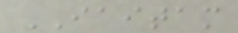IAITAM
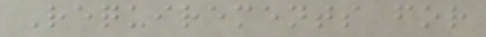Requirements for
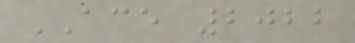ACE 2022
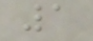1
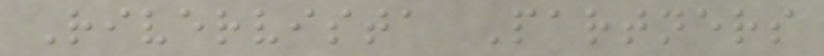Rivervista Partners
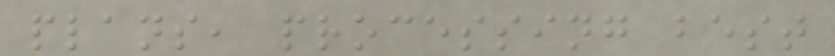plans, processing best
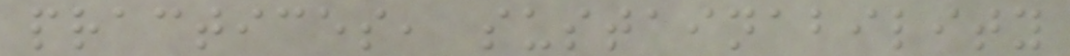practices, sustainability
